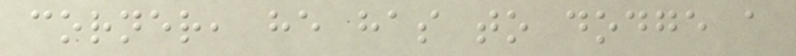corner, he has to dodge a
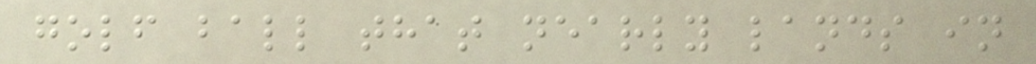golf ball that nearly lands in
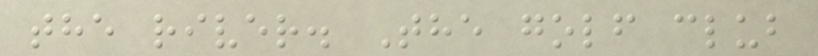the river. The golf club
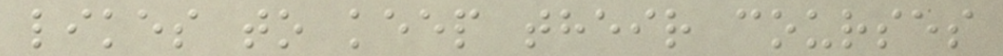likes to keep their courses
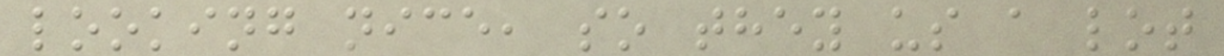looking nice, so they us a lot
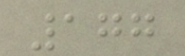177
